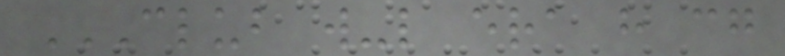CLUB W-L ERA H CG
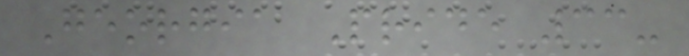Georgia Pride 33-
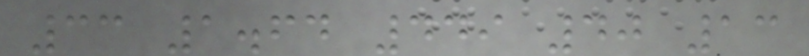33 1.64 449 40 13
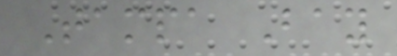Tampa Bay
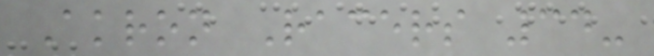Akron Racers 34-
